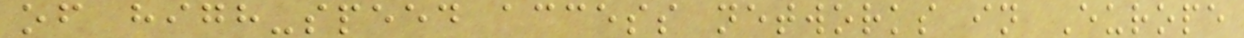of high-speed access networks in Europe
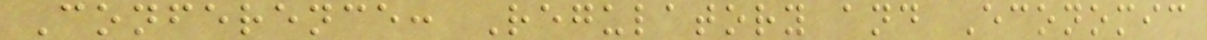Conference: Regulatory and Economic
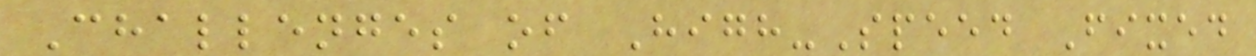Challenges of High-Speed Fixed
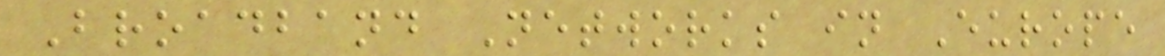Broadband Networks in Europe
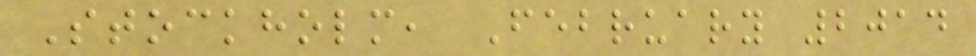Stockholm, February 2014
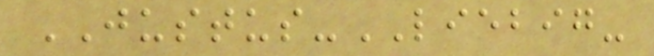JUSTUS-LIEBIG-
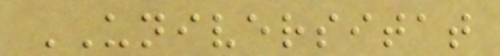UNIVERSITAT
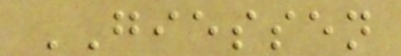GIESSEN
